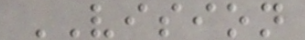VISION
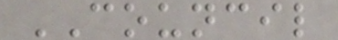COUNCIL
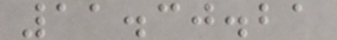11.30.21
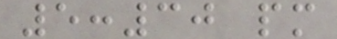5:30 pm
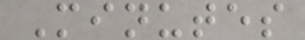Minutes
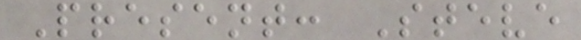Present: Steve
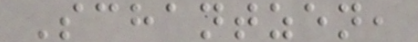Schantzen,
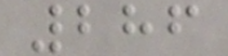286
